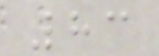83
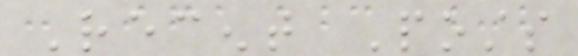Recent Posts
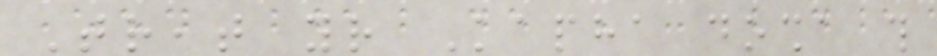Treat your Kapha dosha this
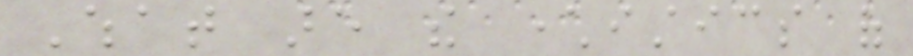What are the characteristics of
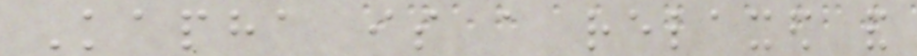Kapha is a relaxed and
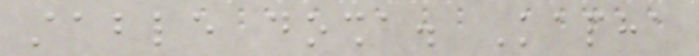stable dosha. Kapha
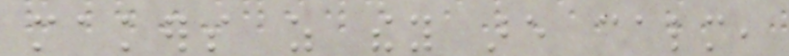makers as they are calm,
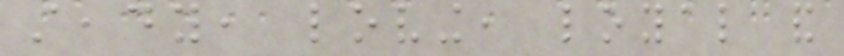steady, loving, loyal and
